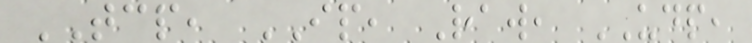TCP, IP, Raw, UDP,
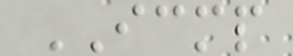ICMP
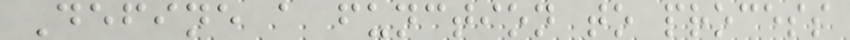Define a function to process
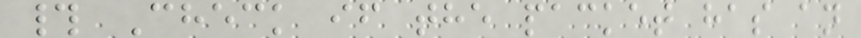# Check if the packet has an
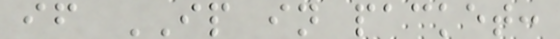if IP in packet:
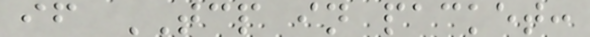if TCP in packet:
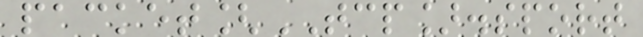packet[TCP].sport
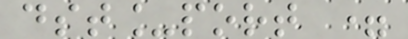dst_port =
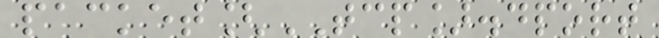packet[TCP].dport
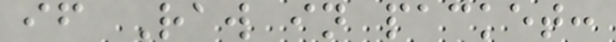if Raw in packet:
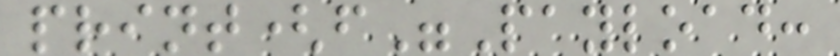print(f"Payload:
